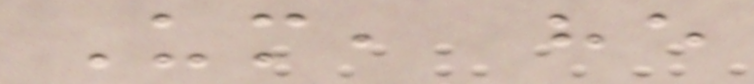Um, he
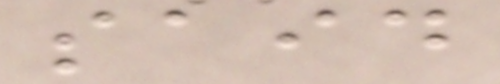said
